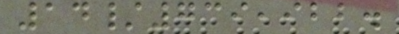14/739,922.
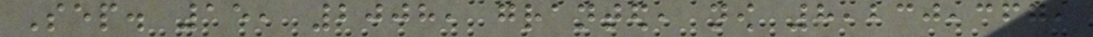Sep. 15, 2008, granted, now 8,230,367,
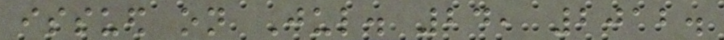issued on Jul. 24, 2012.
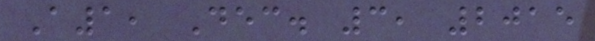A1, Dec. 3, 2015
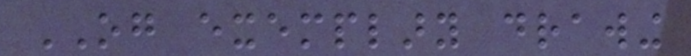OG exemplary drawing
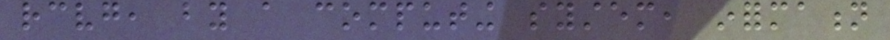receiving, by a computing system, information
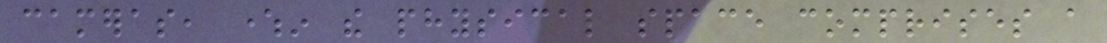cameras, wherein the physical space comprises a
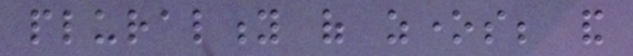plurality of zones; and
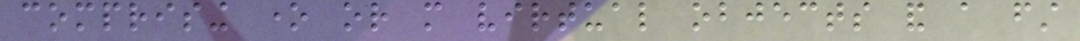comprising one or more virtual objects and a first
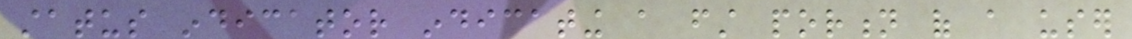status indicator indicating a first portion of a user
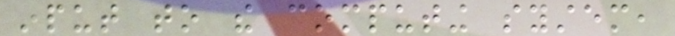input to the computing system,
